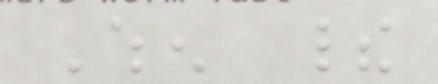When their
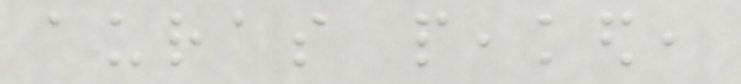auras peaked,
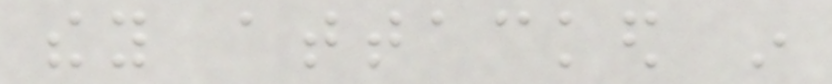they attacked in
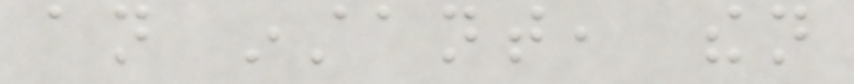an instant, then
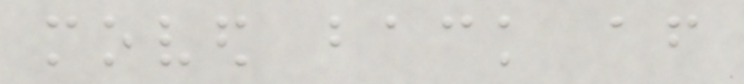moved back after
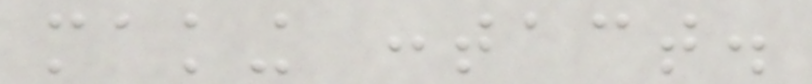making contact.
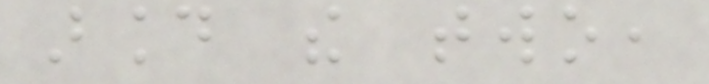around the two,
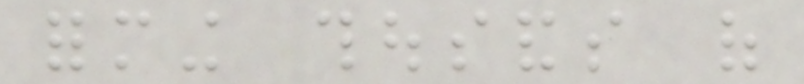forming thousands of
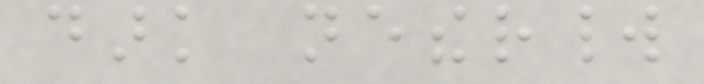dark netherworld
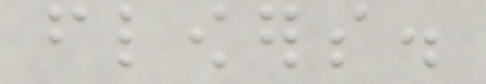flowers.
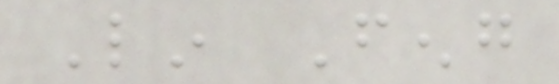Lin Feng
